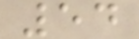54
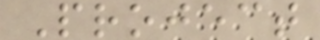Project
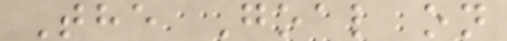The Goal on
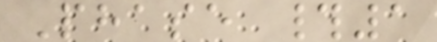Phase #1
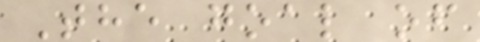The goal of
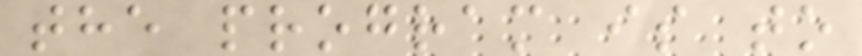the program is to
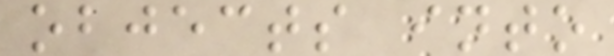objects into
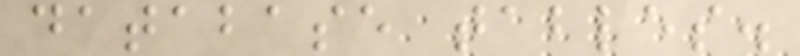database tables.
